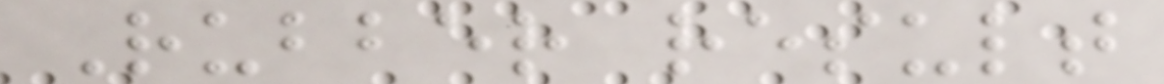Rubber result
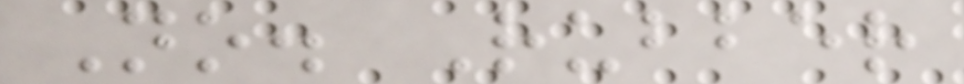No. Rubber
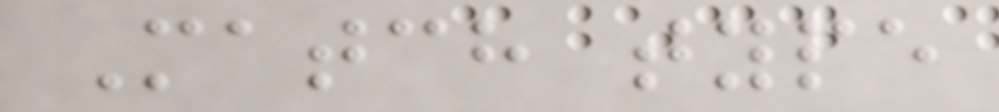Match type
